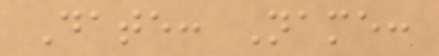Date: Name:
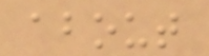about
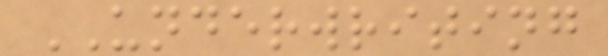UNDERWRITING
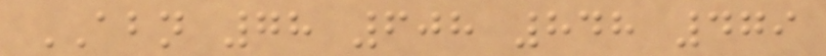ABN 78 608 848 479
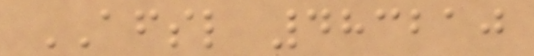AFSL 483210
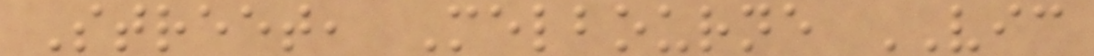Street, Melbourne VIC
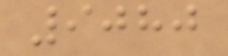9080
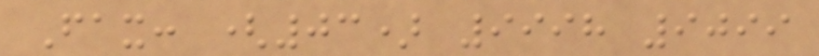Fax: (03) 9998 9099
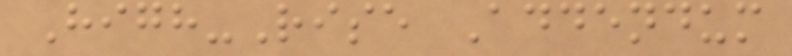High-Rise Addendum
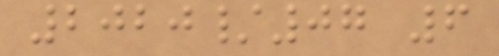2020/07 6
